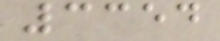3354
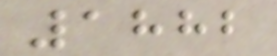1882
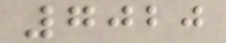7020
